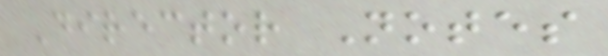Director Notes
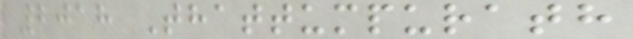2018 Thattumpurath
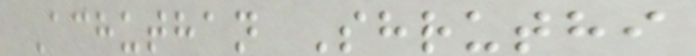Achuthan Shruthi
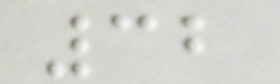32
